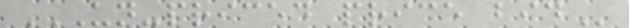UN-PRICED PRICE BID
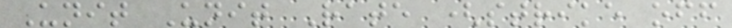Unit Unit Rate (strike off
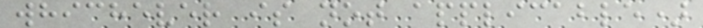whichever is not applicable)
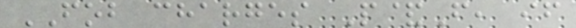FOB charges P&F, if
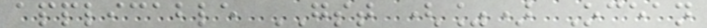applicable GST (%) Ocean
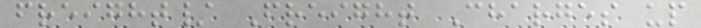freight/ Freight Charges up
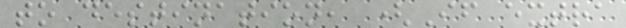to destination, (If extra
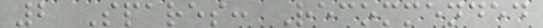2 Spares: Recommended
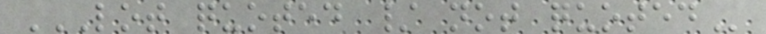LOT QUOTED / NOT QUOTED
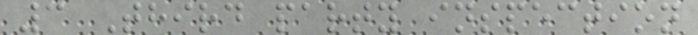3 Third party inspection
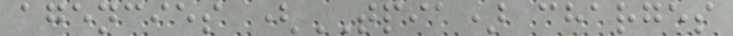agencies (TPIA) charges
